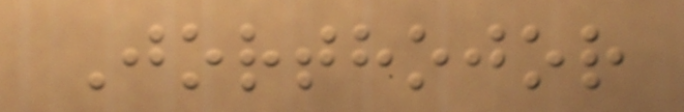Jorthojor
